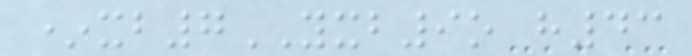*xb7YXB9o h43
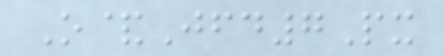O&Jfd7Px
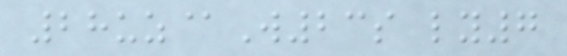28uz@W23s ly7
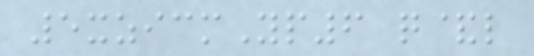5xzicmYp6 q&l
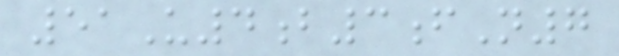51U4b3fN7
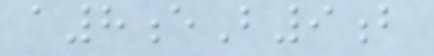a8eB9b
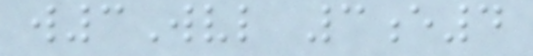w3Wvl 3e4
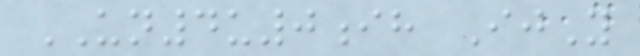UN4u0ih IjY
